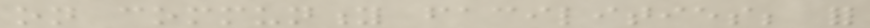on community facilities; for
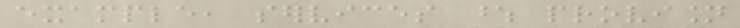example, services whose provision
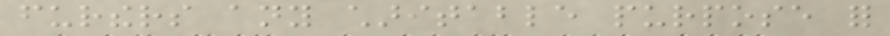furthers any charitable purpose for
